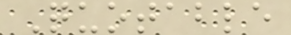Quotable
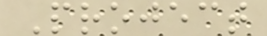Project
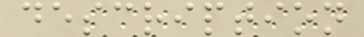description
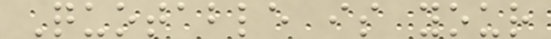Quotable is your
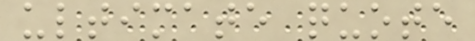ultimate quote
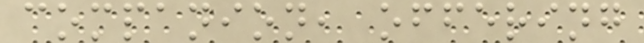companion, offering
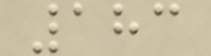183
